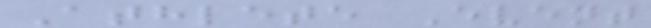Athlete Event
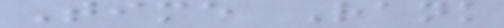Time Rank
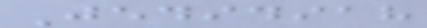Jedidiah
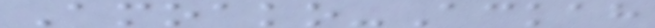Amoako-Ackah
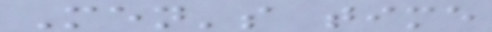Men's time
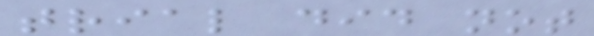trial did not
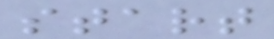start
